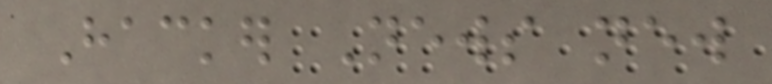Hacker News new
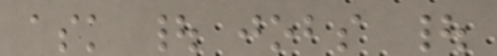ask | jobs |
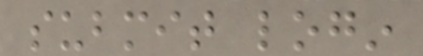submit login
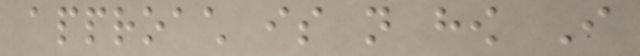approach is not how I
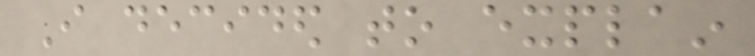I decided to explain
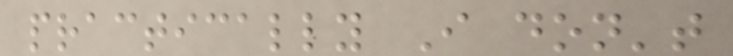practically I don't
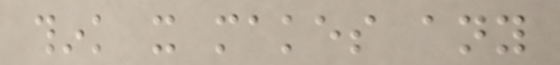think it makes any
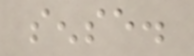sense.
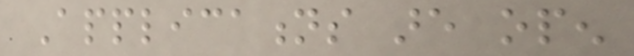Applications are open
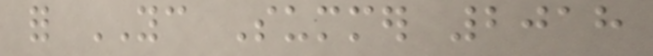for YC Summer 2018
